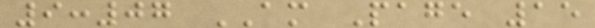9:07 AM Page 15
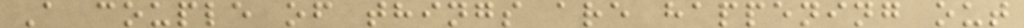A couple of things are happening out
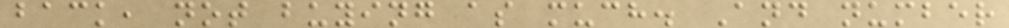back, not buying as much. And number
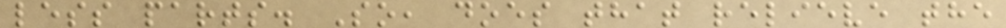less parts. So, does that relieve the
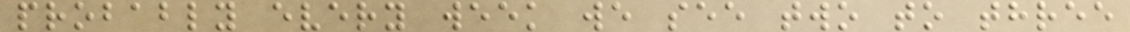probably every week we see two to three
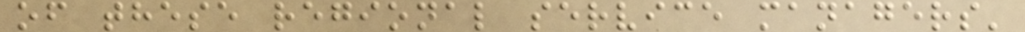of these regional service managers'
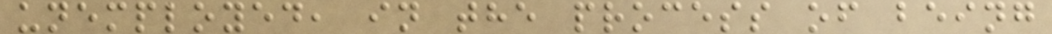unemployed, in the process of being
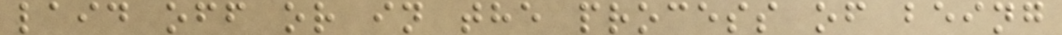laid off or in the process of being
